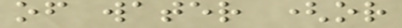of water (or
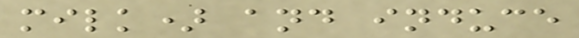milk) and induce
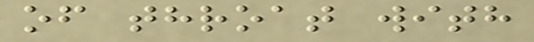of throat with
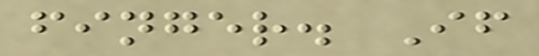finger. If
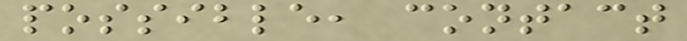possible, contact
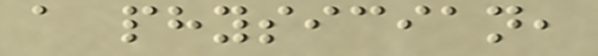a physician,
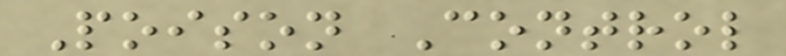Poison Control
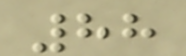88
